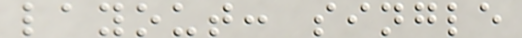layout: single
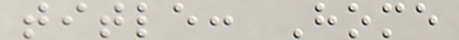title: Home
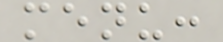menu:
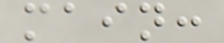main:
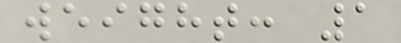weight: 1
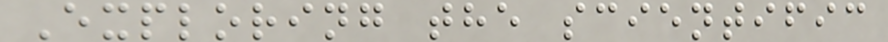Exploring the scientific
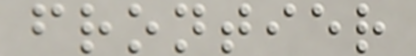frontier
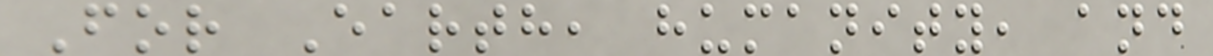For Earth, humanity, and
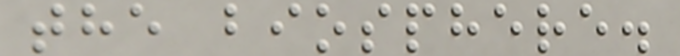the biosphere.
